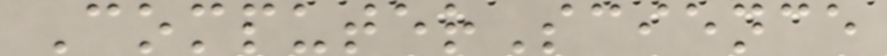ComputerScience
